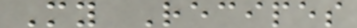My Recipes
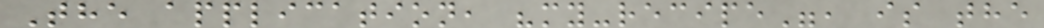The application, "my-recipe", is the
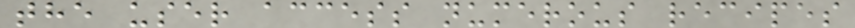the user access numerous recipes
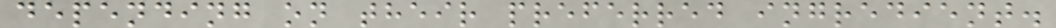depending on their preferred ingredient.
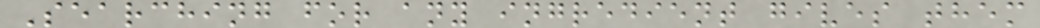Searching for any ingredient gives them
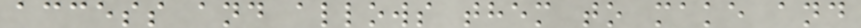access and allows them to make and
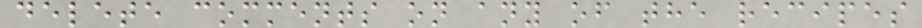delete comments on any of the recipes
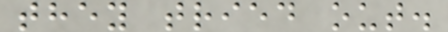they tried out.
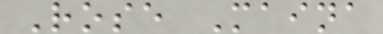Rose Maina
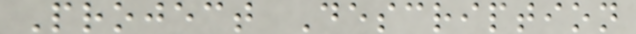Project Description
